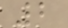2
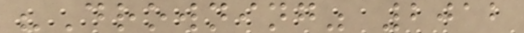"Drowning" 2012
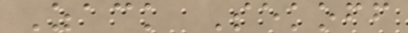Zack Sekoff
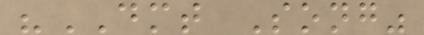"DMT Song"
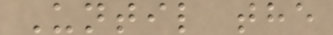Until the
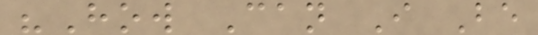"How Can I Be
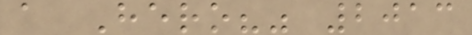a Hero?" 2013
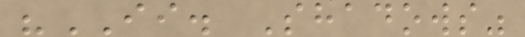"II. Shadows"
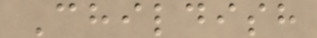Childish
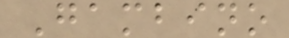Gambino
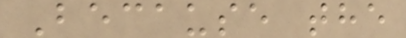Because the
